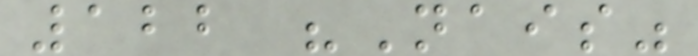122 "Nais"
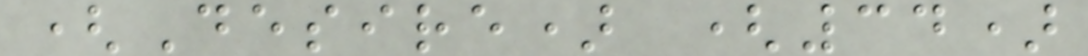(Desire) (34)
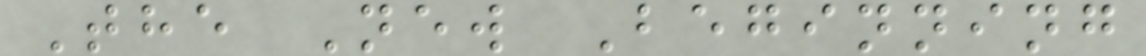The New Beginning
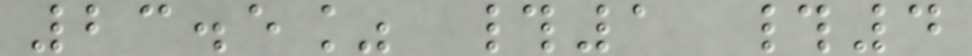23.5% #1 #4
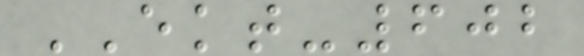EKT-602
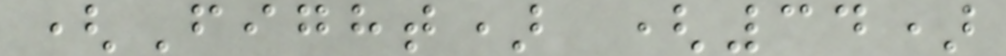(Fight) (34)
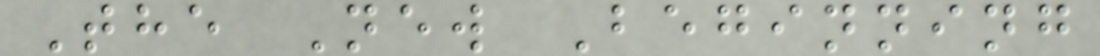The New Beginning
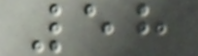58
